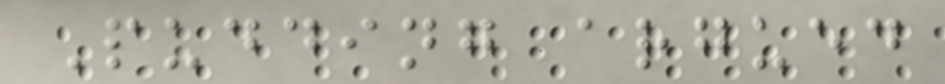Pudding argued
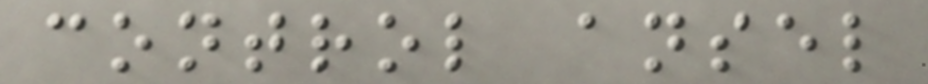control ansel
